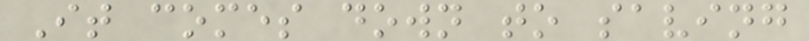It comes down to saving
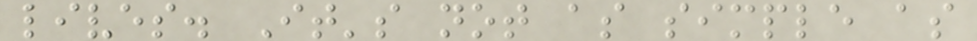lives. It's not as simple as
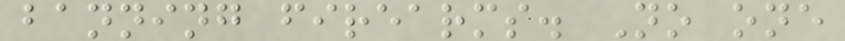banning firearms. No one
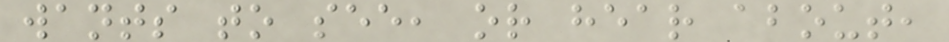wants to see, or hear about,
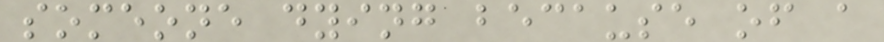someone dying because of a
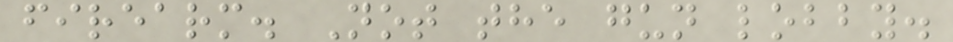firearm. Not the gun lobby.
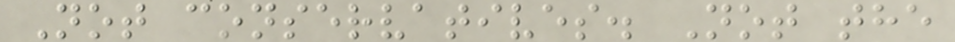Not conservatives. Not the
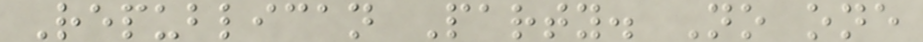Republican Party. No one
